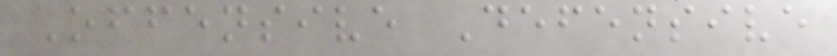Offensive Defensive
